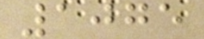1075
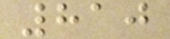810
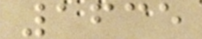1635
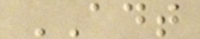ADT
